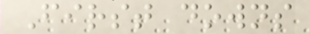First downs
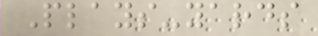Plays-yards
